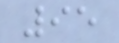95
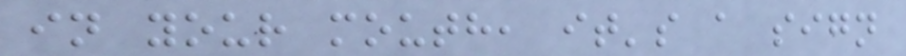in your mouth, it's a sign
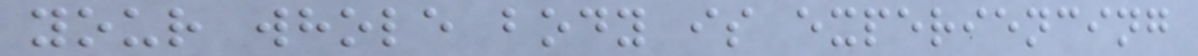your whole body is experiencing
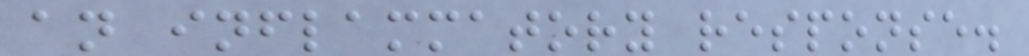an inflammatory response.
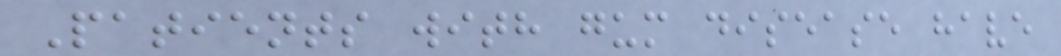Patients with gum disease have
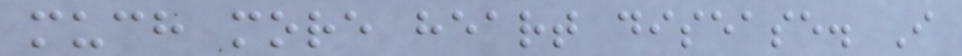much more heart disease. I
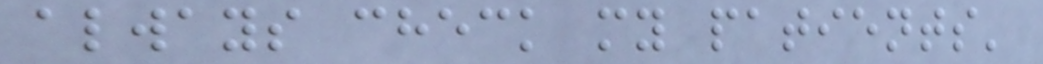always check my patients'
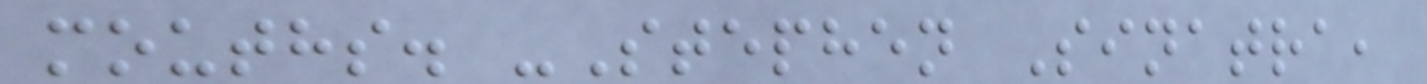mouths. -Stephen Sinatra,
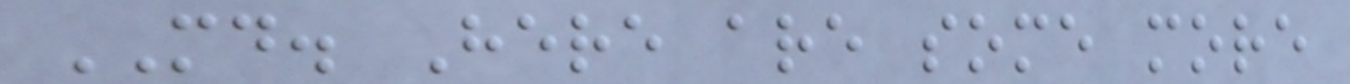MD. Here are some more
